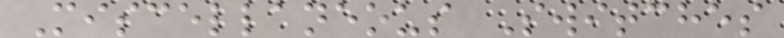Miscellaneous Switches
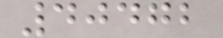40472
